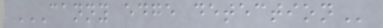CANNY EDGE DETECTION
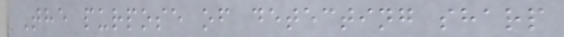The purpose of detecting sharp
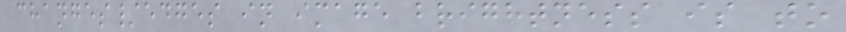changes/edges in image brightness is to
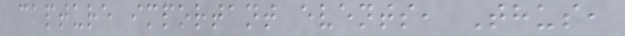capture important events, Thus,
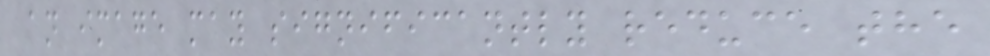an image may significantly reduce the
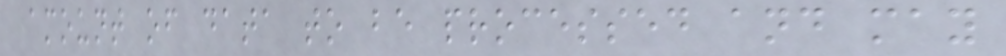amount of data to be processed and may
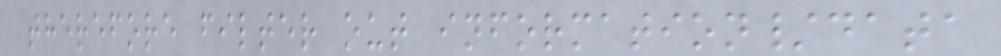therefore filter out information/data
